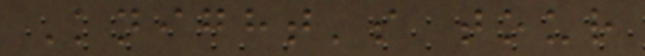Knight's tour
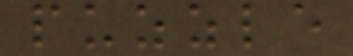puzzle
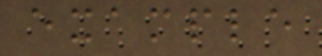example
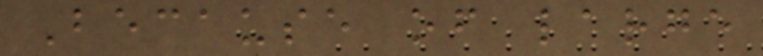Because of large
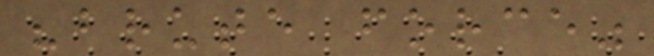"brute force"
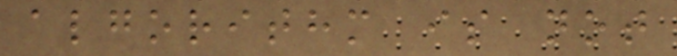algorithm is not
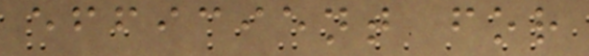efficient for
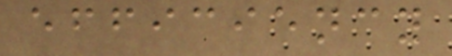efficiency
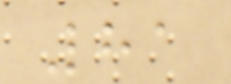81
